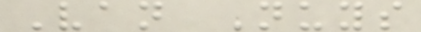Van Nuys
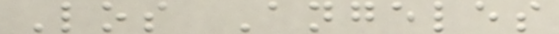Los Angeles
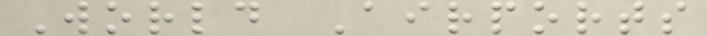World Airports
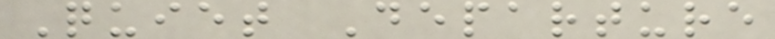Quiet Departure
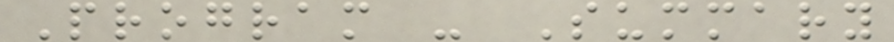Program - Summary
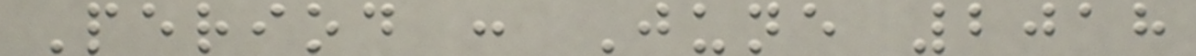Period : June 2018
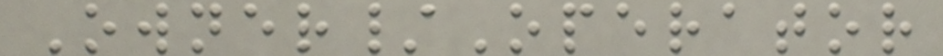Owner/Operator
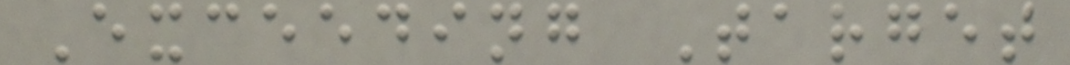Exceeding Target
